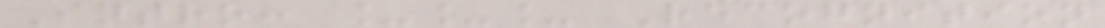Intro: ___ Recognition
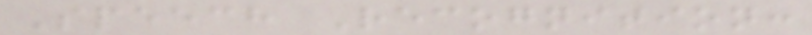Speech Recognition:
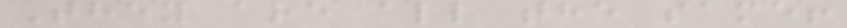They are all the same!
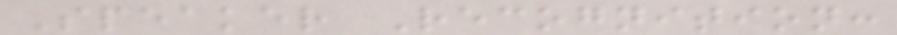Speaker Recognition:
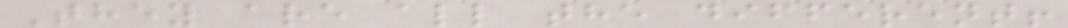They are all the different!
